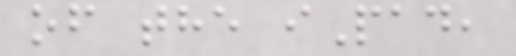of the iPad,
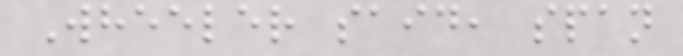Wheeler said, span
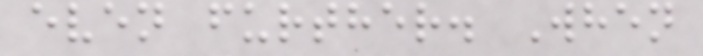even further. When
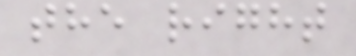the right
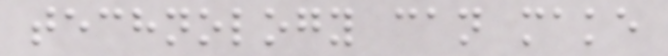technology can make
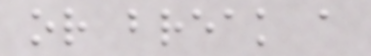or break a
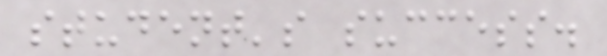student's success.
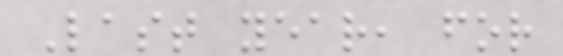Last year, for
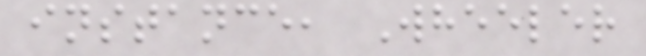instance, Wheeler
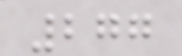277
